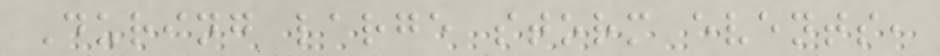During large storm events,
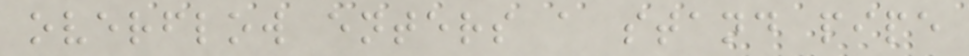overflow enters a stand pipe
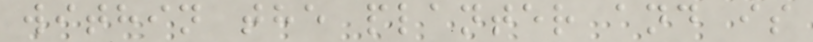within the planter and is
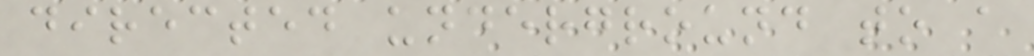directed underground to a
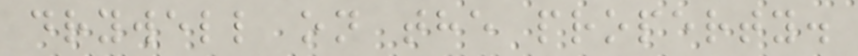drywell on the property.
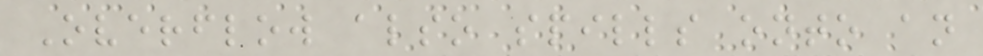Overflow also spills onto an
